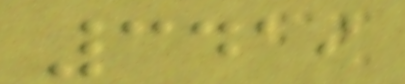3419
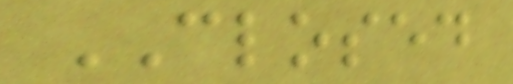CLOSED
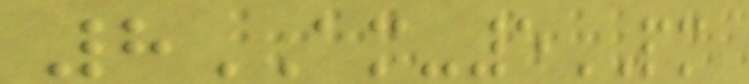8AM-5PM
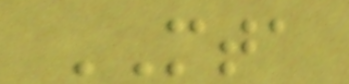MTA
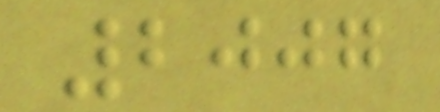2007
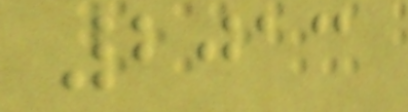2013
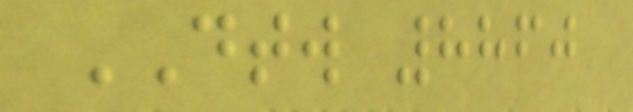DTW 8860
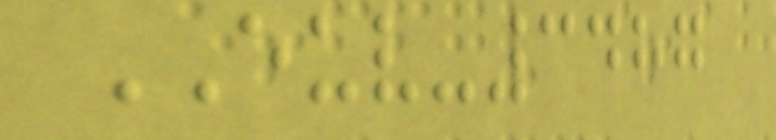EUV-3487
